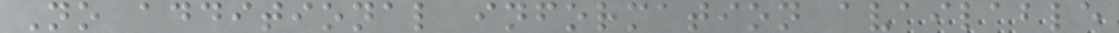No additional information available
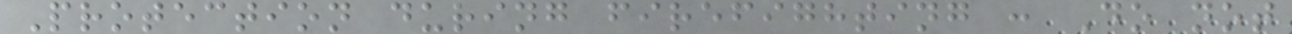Protection during firefighting : Do not
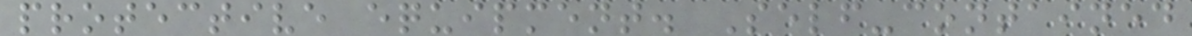protective equipment. Self-contained
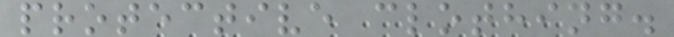protective clothing.
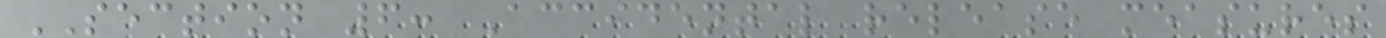SECTION 6: Accidental release measures
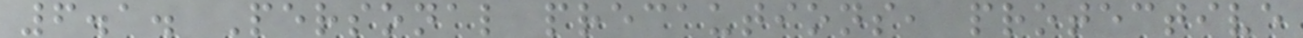6.1. Personal precautions, protective
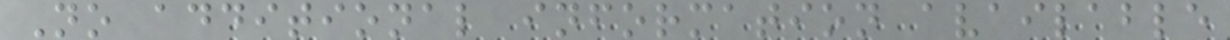No additional information available
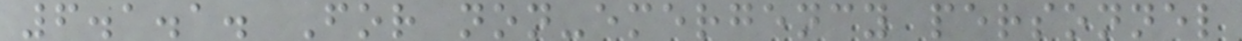6.1.1. For non-emergency personnel
